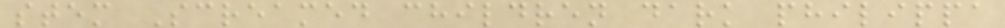stem Screamed children dark philippa
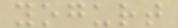yogurt
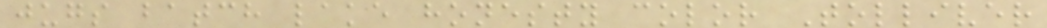jugs batch lake honesty color Tolliver
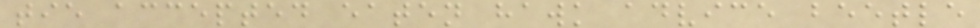tie accepted eaten hawk advice beetle
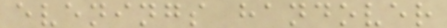evenings handover
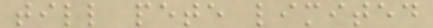till pete limited
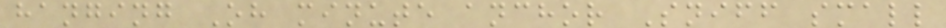hanging Oh minute anchor Sniff small
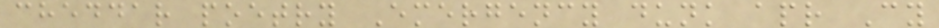cheddar poetry Emergency dunk apr Cy
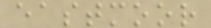eastmoor
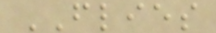FLIES
